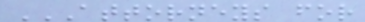ATTORNEYS FOR
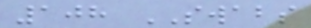108 SWABS
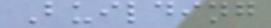Building
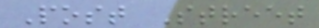Post Street
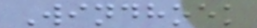Windhoek
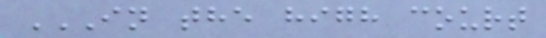IN THE HIGH COURT
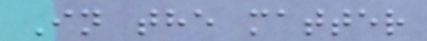In the matter
